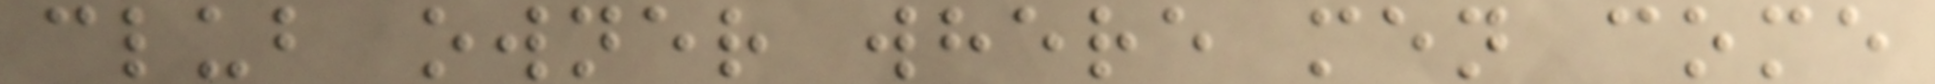club owner where men come
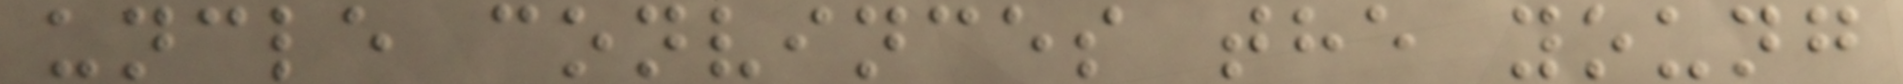uncle convinces the young
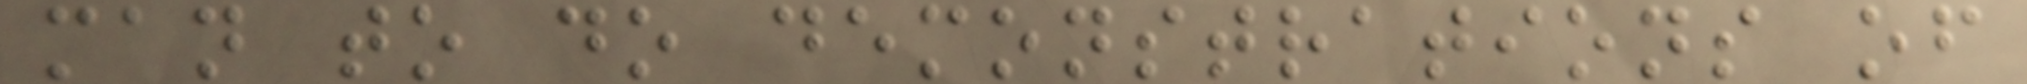man to do demonstrations of
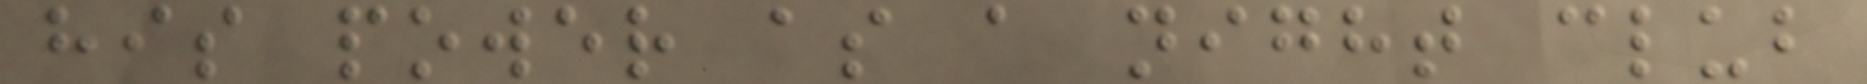his power as a night club
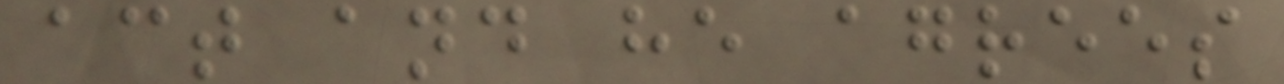act and he agrees
